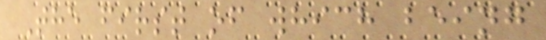The first of which being
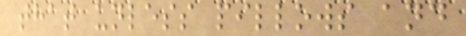that unless pillows and
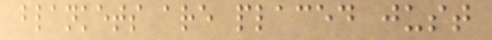blankets are placed just
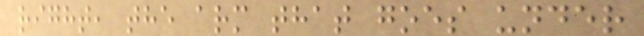right, the arm that goes under
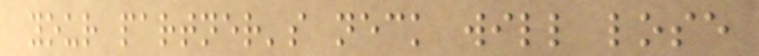your partner's neck will lose
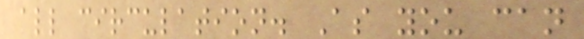all circulation. As you can
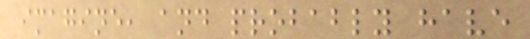imagine, and probably have
